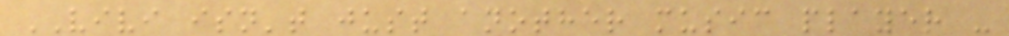VIVI isn't just another music player -
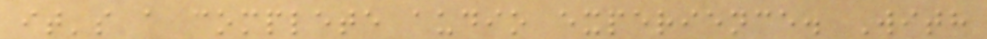it's a complete audio experience. With
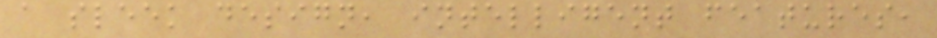a sleek design, intelligent features,
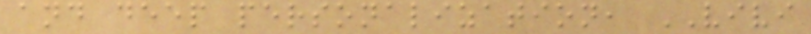and deep personalization, VIVI
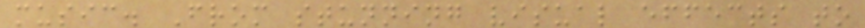music. From stunning visual effects to
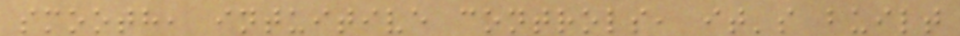smooth, intuitive controls, it's built
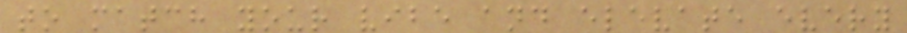to match your vibe and elevate every
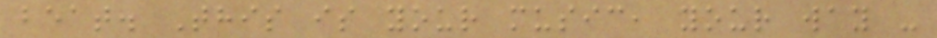beat. This is your music, your way -
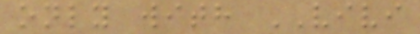only with VIVI
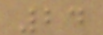24
